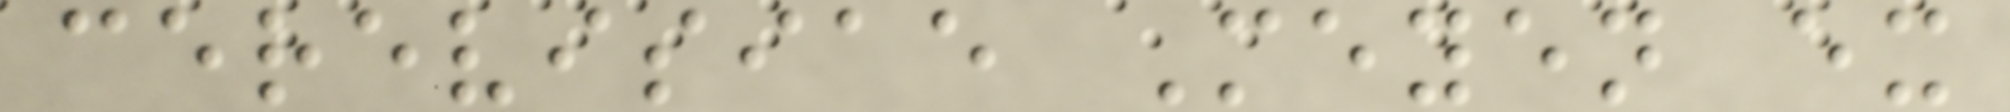cerevisiae Meyen ex
